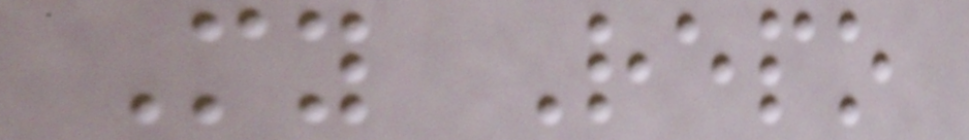My Repo
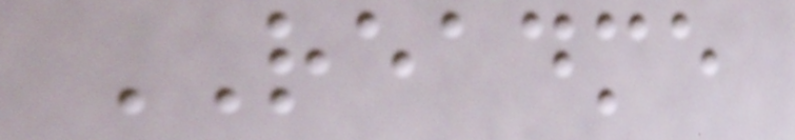README
